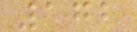172
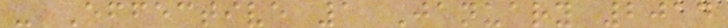- Effective 1 January 2014
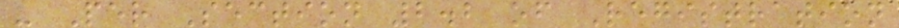- Per Section 2.2 of Registration
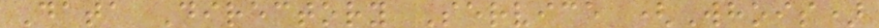Data Directory Service (Whois)
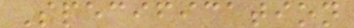Specification
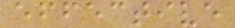effective
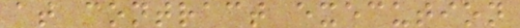at contract execution
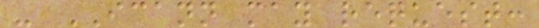- ICANN may request:
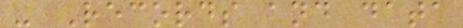- Records and data
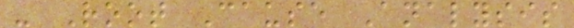- Root Cause Analysis
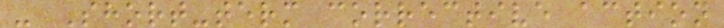- Short-term corrective action
